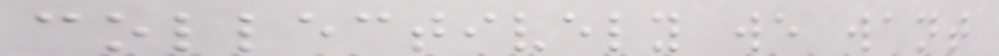collectively we want
